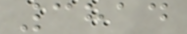3814
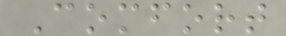Comfort
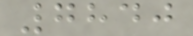7840
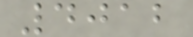4012
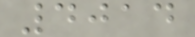4014
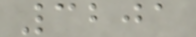3201
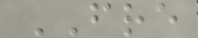FRE
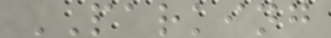PARKING
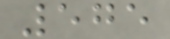575
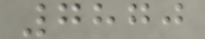7870
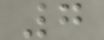7
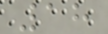18
